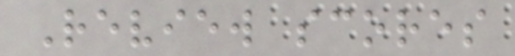Review scores
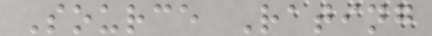Source Rating
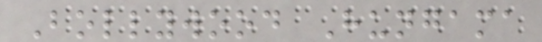Bollywood Hungama
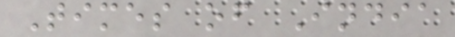Times of India
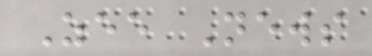Zee News
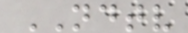NDTV
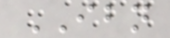IBN
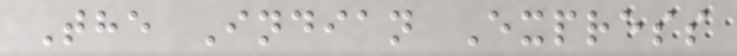The Indian Express
